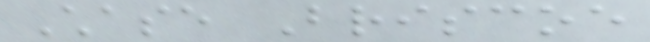Chase Briscoe
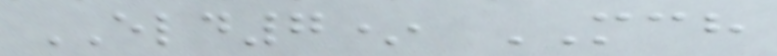ELD7* MCH
